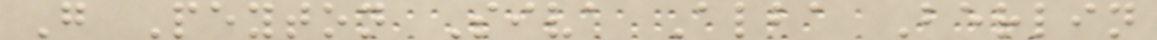G Peyton Siva Alba Berlin
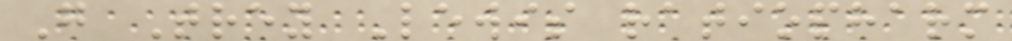G Trey Lewis ratiopharm
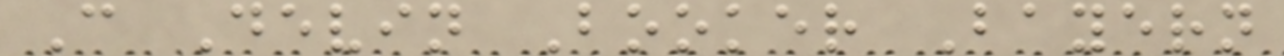C Devin Booker Bayern
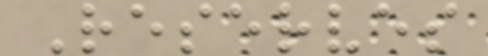Reserves
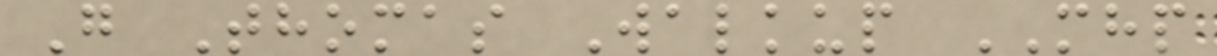G Thomas Walkup MHP
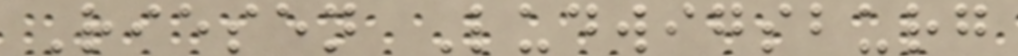Riesen Ludwigsburg
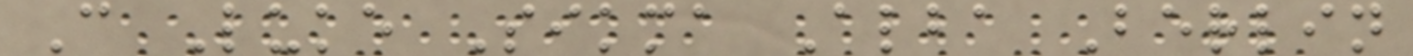C Luke Sikma Alba Berlin
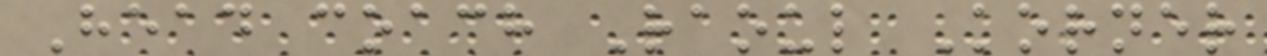Head coach Raoul Korner
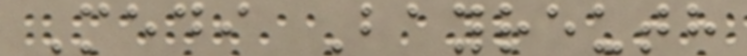Medi Bayreuth
